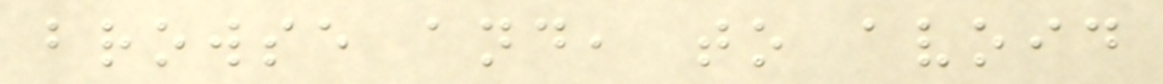browse and, to avoid
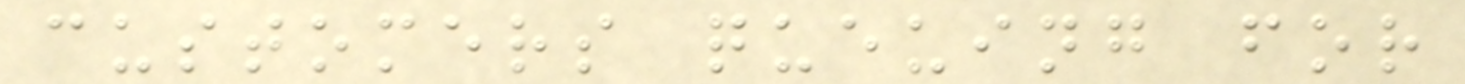customers queuing for
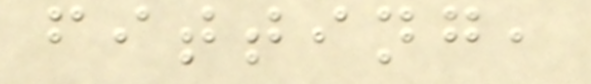fitting,
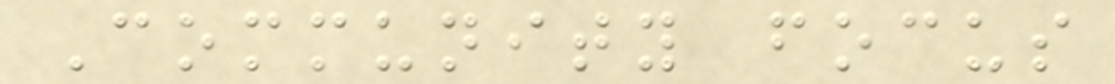Community focus
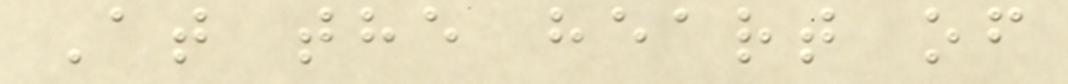At the heart of
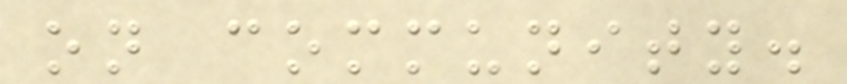on community.
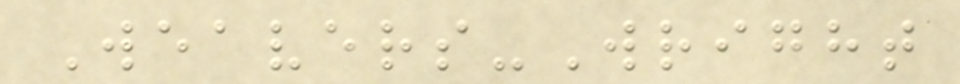Weavers-Wright
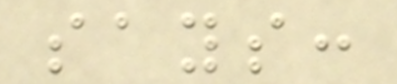says:
